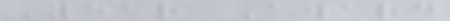Year Award
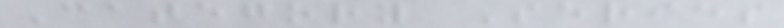Category Series
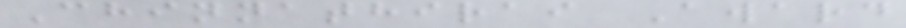Chinnathirai Award
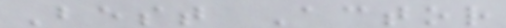Best Actor
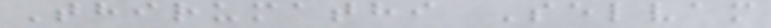Thirumathi Selvam
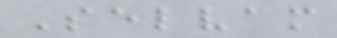Selvam
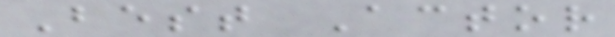Best Actor
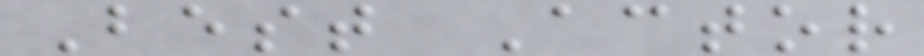Best Actor
